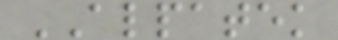ALPATEK
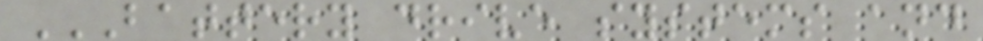BATTERY DRIVE SYSTEMS AND
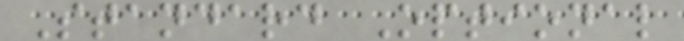Standard Optional
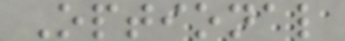Optional
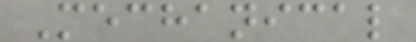Mechanical
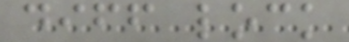diff lock
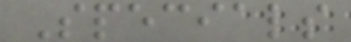Specials
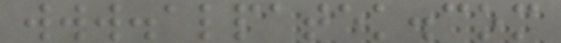www.alpatek.com
